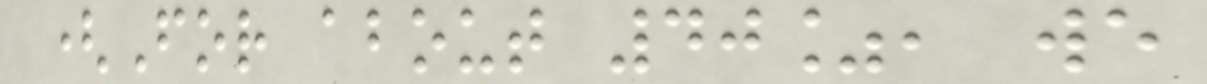(For about 40%, we
